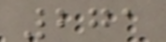271
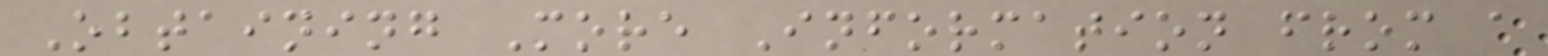Obtaining More Information from a
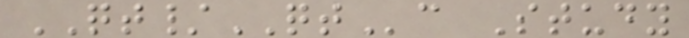QT/QTc Study
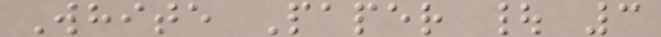White Paper | 3
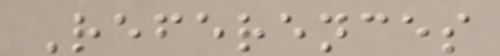References
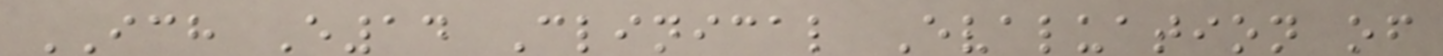ICH E14 Clinical Evaluation of
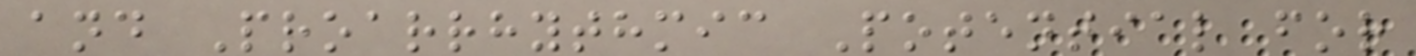and Proarrhythmic Potential for
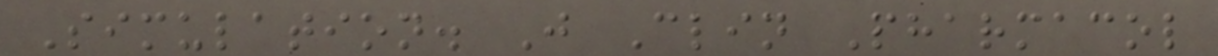Simulation. J Clin Pharmacol
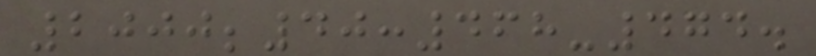2000;40:468-474.
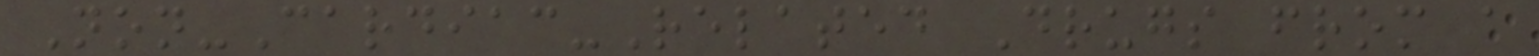Non-Cardiac-Related Drugs from a
